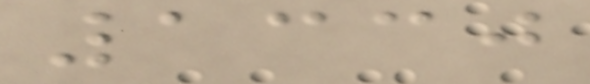1330
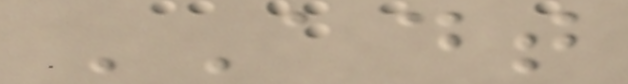ADT
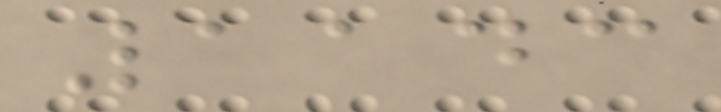1143
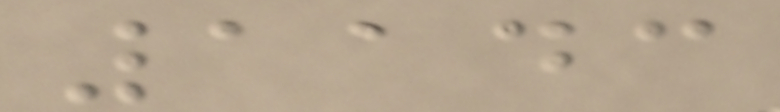1143
